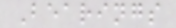Bearings
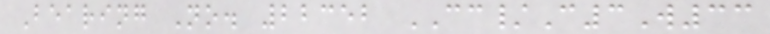Bearing No. 22352 CC/C3W33
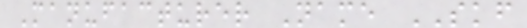Manufacturer Name SKF
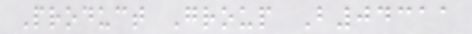Product Group B04311
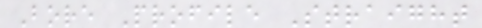Bore Profile Straight
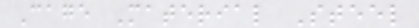Cage Material Steel
